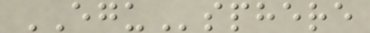EGUsphere
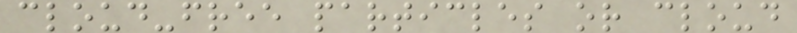cloud-free particles or cloud
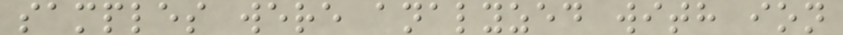samples were analyzed with ion
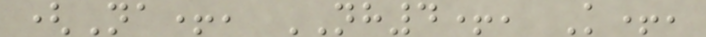(Na+, NH4+, K+,
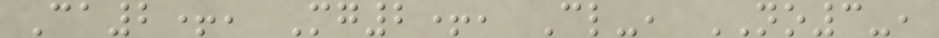Ca2+, Mg2+, Cl-, NO3-,
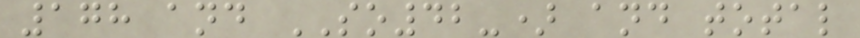178 and SO42-) and total
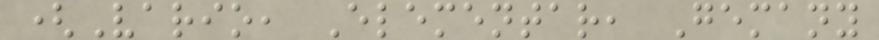(Vario, Elementar, Gemany
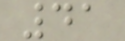41
